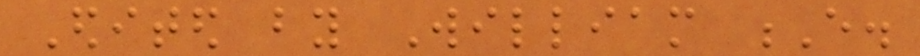Edited by William E.
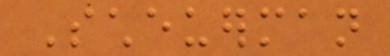Scheuerman
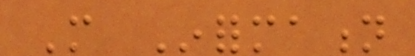More Information
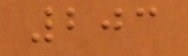203
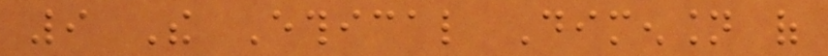9 The Ethical Dimension of
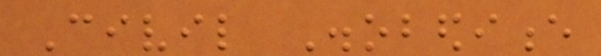Civil Disobedience
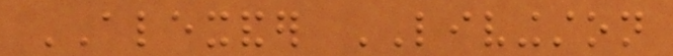ALEXANDER LIVINGSTON
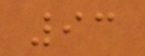93
